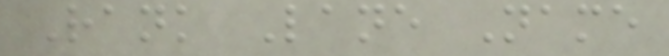Rank Lane Name
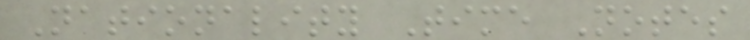Nationality Time Notes
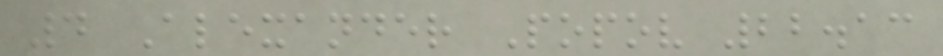4 Alexander Popov 22.13
